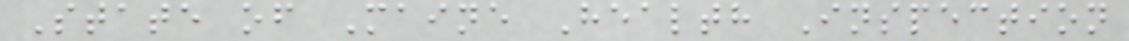State of Maine Health Inspection
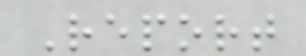Report
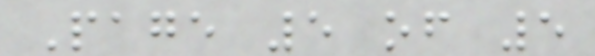Page 5 of 5
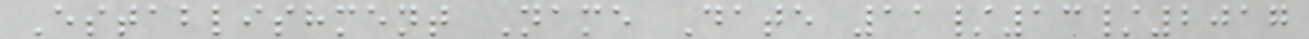Establishment Name Date 11/13/2017
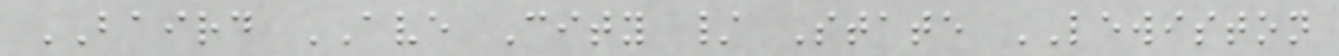BAIRD AVE City / State LEWISTON
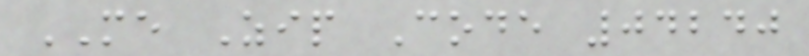ME Zip Code 04240
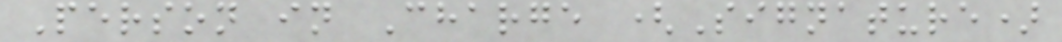Person in Charge (Signature)
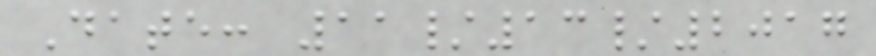Date: 11/13/2017
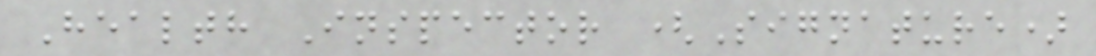Health Inspector (Signature)
